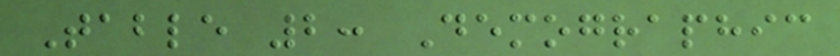Table 2: Demographic
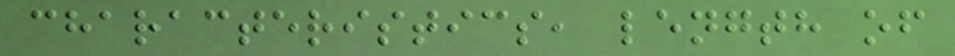characteristics, length of
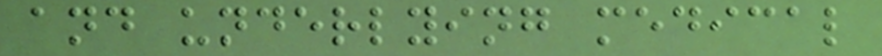and underlying medical
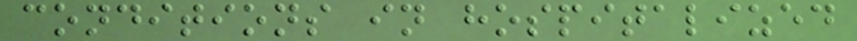conditions in hospitalized
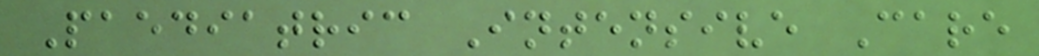Paediatric Intensive Care
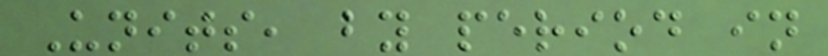Units, by period in
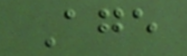Age
